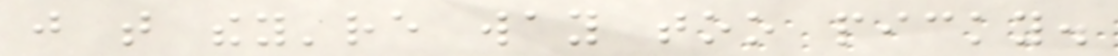just that they're way too picky.
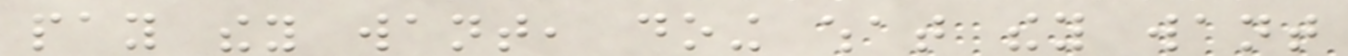pay they want, doing what they want
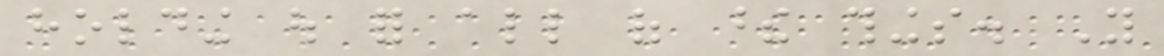holding out for all of these things. You
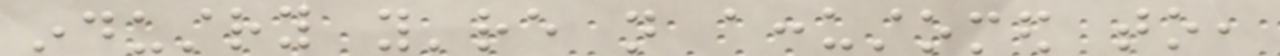industry you're not accustomed to,
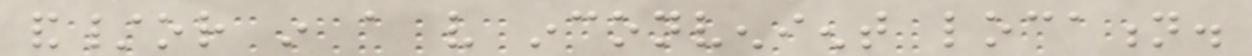and/or in a very inconvenient location.
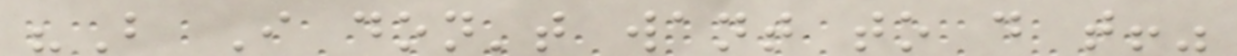"But I don't want to do that!"
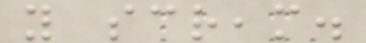you scream.
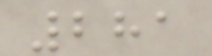281
